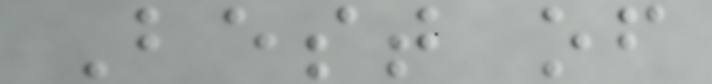Best of
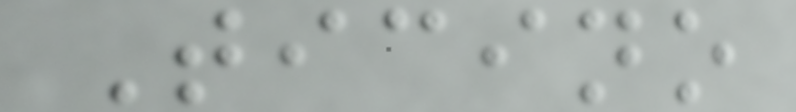Ticino
